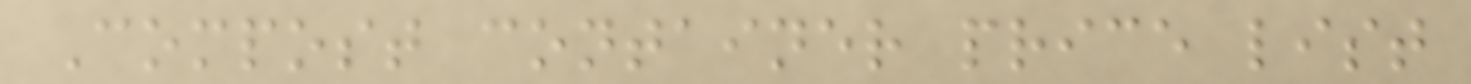Compost container price list
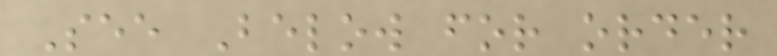See Below for order
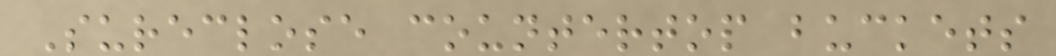Sureclose countertop buckets
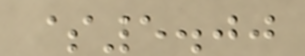$5.00
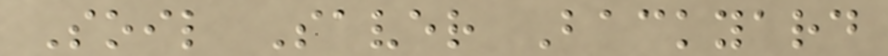Soil Saver Backyard
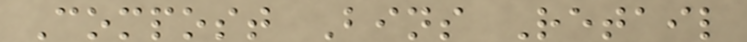Compost Bins Retail
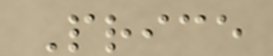Price
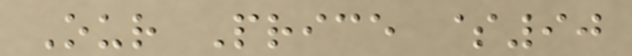Our Price $90
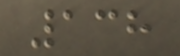138
